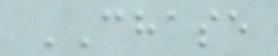CHASE
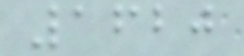1620
